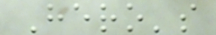Hero's
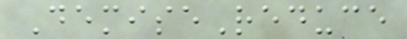DemiseReduce
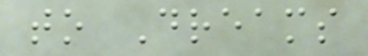to Dreams
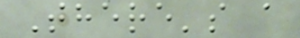There's a
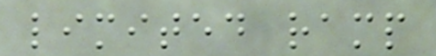limited ramp
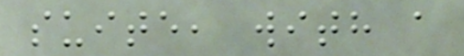suite, with a
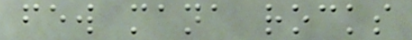few mana rocks
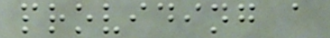providing a
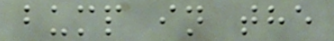bump in the
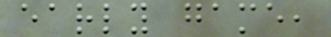early game,
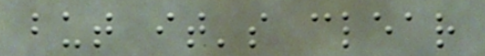but it's clear
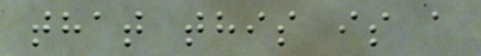that this is a
